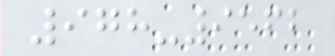978-9562
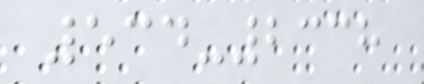534-2338
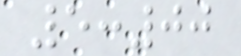5:00
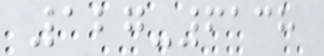127-6138
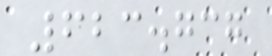623.737
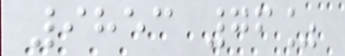9853 76%
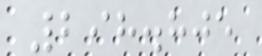298.805
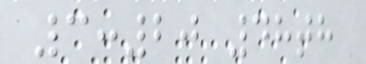3:20 48th
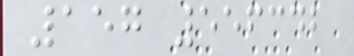157 556342
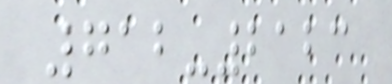712-2123
